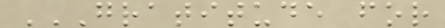GRATITUDE FOR
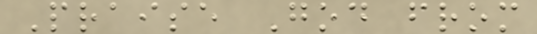Praise God from
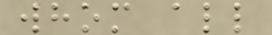whom all
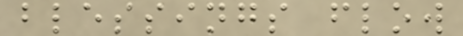blessings flow
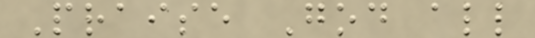Praise God all
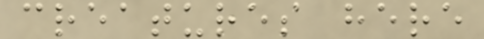creatures here
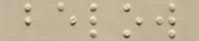below
